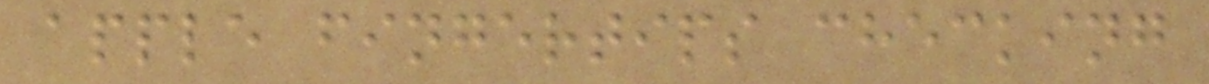apple fingertips checking
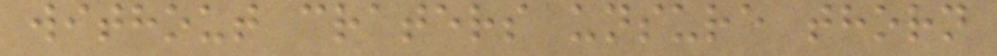without craters unsure thorn
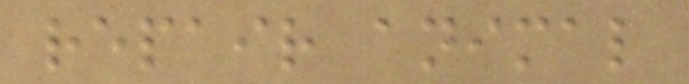repair animal
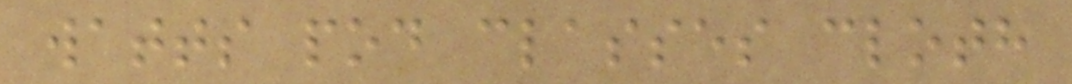watts pod classes cloth
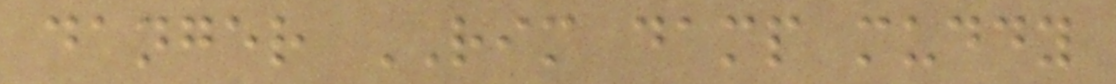danger RIM damp muddy
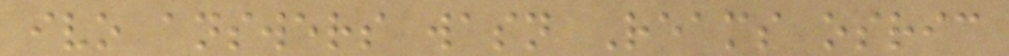ivo answers wasn Reams osric
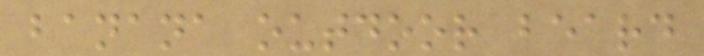banana outdoor beard
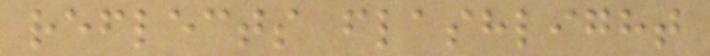reflects flashlight
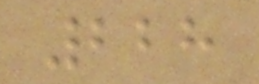228
